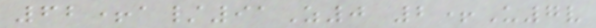62+a/91Z0 2+U7v
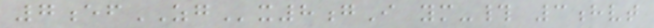7efZGx8gI ym-# 3hvt
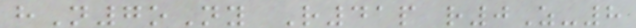hN7oNy R41p r0Z-8
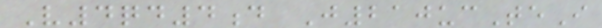V4qd4d J210ucTeI
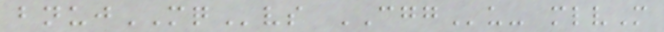bnujMQvs CGGu- mlvM
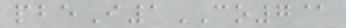pbeI1CO7@
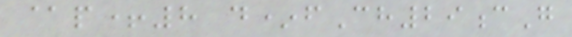@p+8 d*fCh29cG
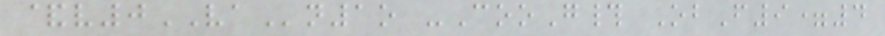&v0VAn1o -CooG# ObF9=4
